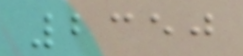2350
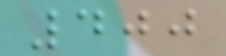400
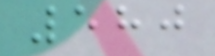580
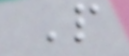P
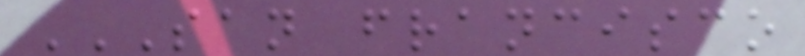SAN FRANCISCO
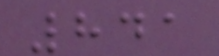841
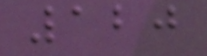120
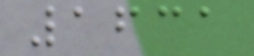1631
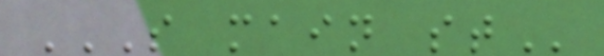S MAIN ST
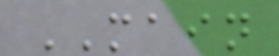MAIN
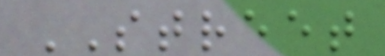STREET
